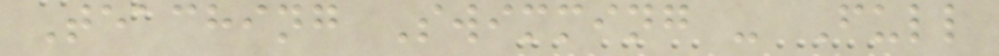Teaching Swimming - Full
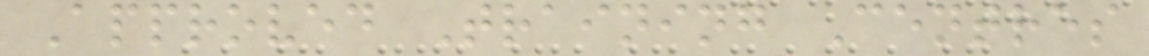Approved Training Centres
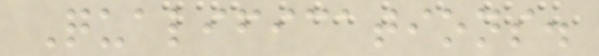Qualifications.
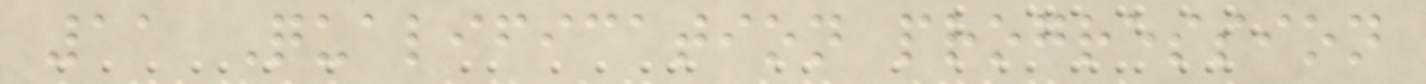11 Qualification progression
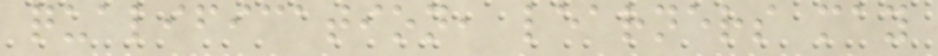qualification, learners may
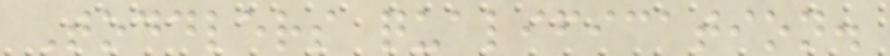Toddlers qualification.
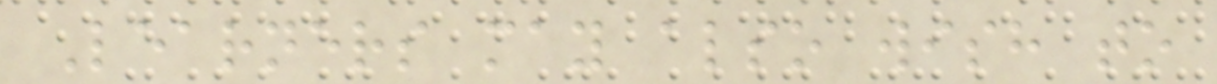Learners may also wish to
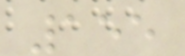155
